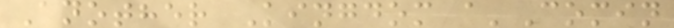Another Kingdom a'Comin
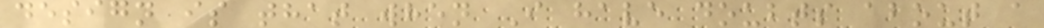design is that when I have doubts about a
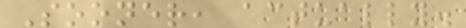Sooner, actually.
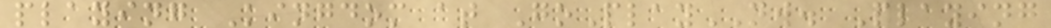playing Kingdom at GoPlayNW. Playing
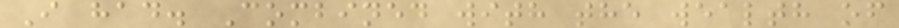I had. Combined with the wealth of
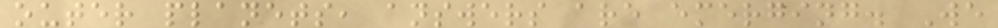outer planets, answers are emerging. We
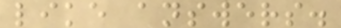like answers.
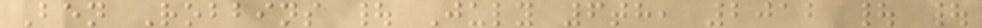Ben Robbins | July 6th, 2012 | |
